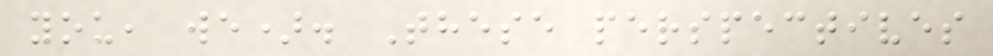you, we). These perspectives
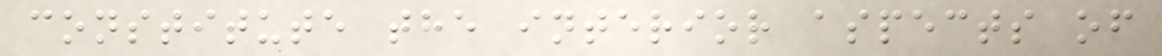constitute the interior aspects of
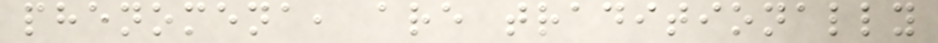phenomena, are traditionally
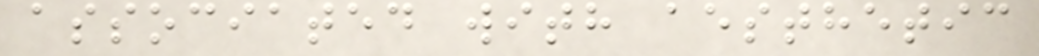associated with aesthetic
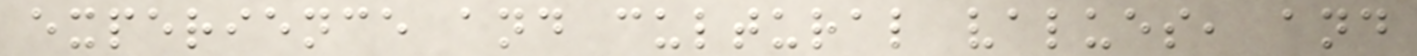experience and cultural values, and
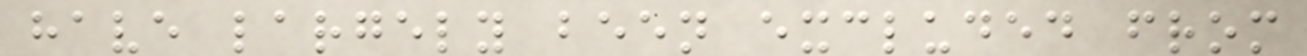have largely been excluded from
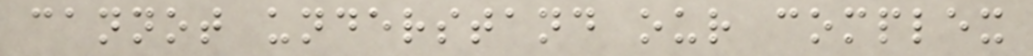cannot understand our complex
